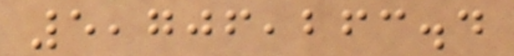5,706,263.4
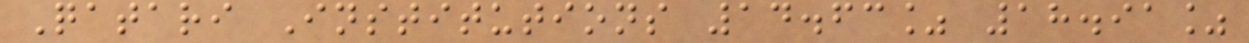Qatari Institutions 14.63% 18.91%
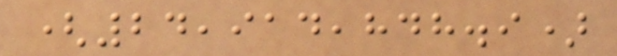(24,914,848.9)
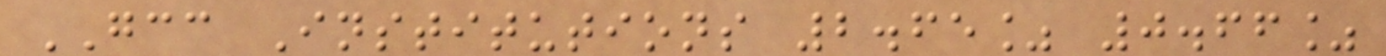GCC Institutions 2.65% 0.66%
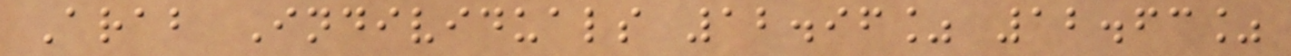Arab Individuals 12.96% 12.63%
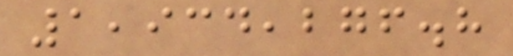1,934,276.8
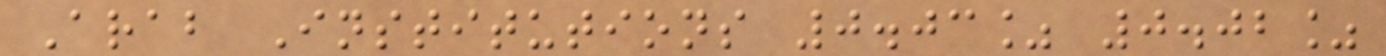Arab Institutions 0.03% 0.02%
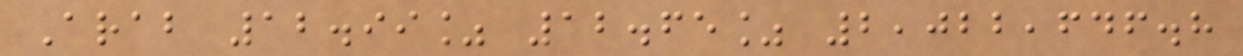Arab 12.99% 12.65% 2,022,646.8
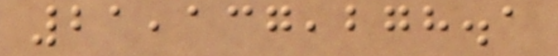21,137,278.1
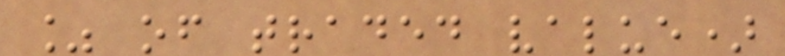% of traded value)
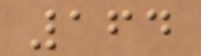164
